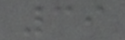39
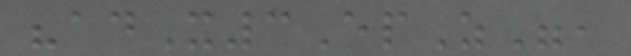"adX3EpZ",
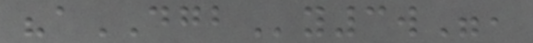"aDGBy3w",
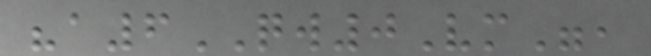"a6QW0Vm",
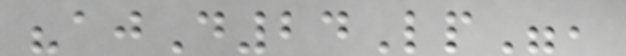"ajD24Lp",
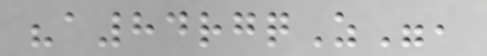"a84rgqZ",
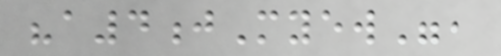"a4jMyew",
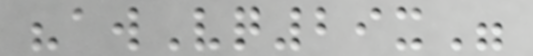"awVq29x"
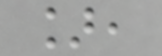],
